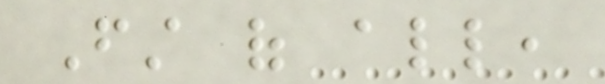First of all,
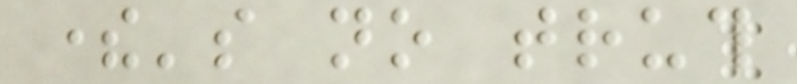there's no truth
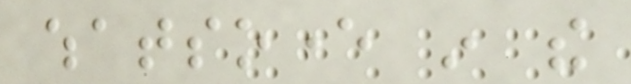whatsoever in the
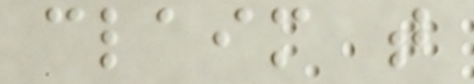claim that
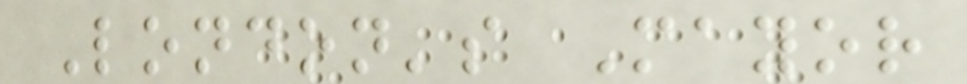London's Mayor
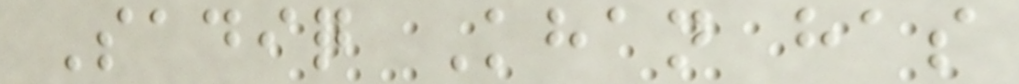Sadiq Khan has
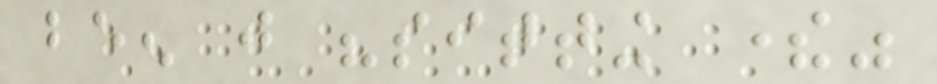been just "sitting there"
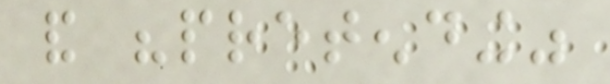and "pretending"
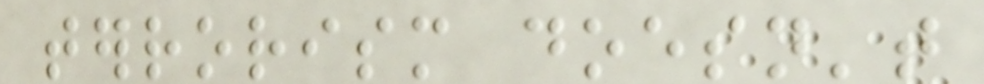terrorism doesn't
